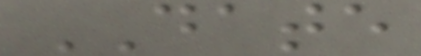DATE
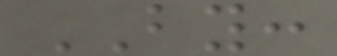BY:
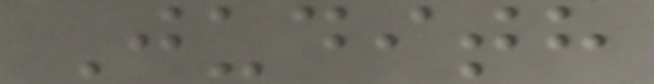Judith
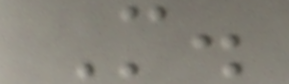M.
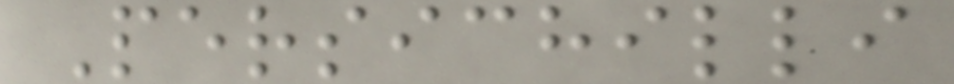Persichilli
